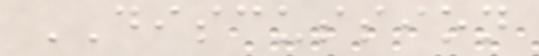DISCUSSION
